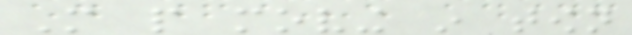More people moving in town
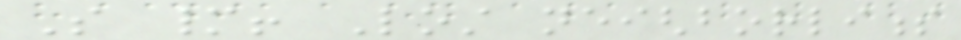So many! Lost neighborliness
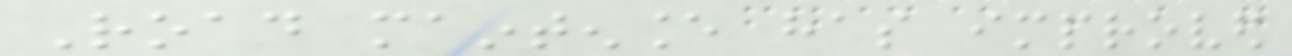Road maintenance has improved
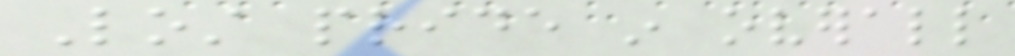Lost pride in overall
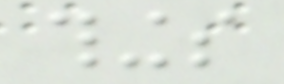things
